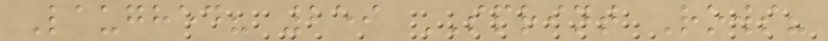Laughed? 259 SPRINT Rows?
